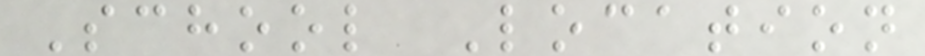School Location
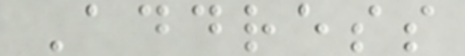Address
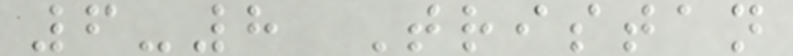6-8 Tristan
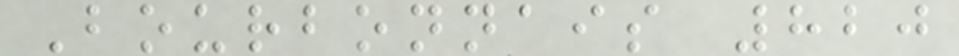Bourbonnais 820
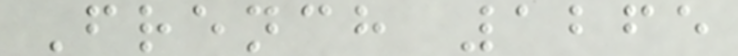French 1265
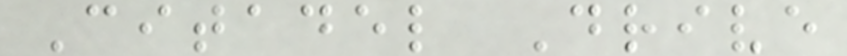Citadel Drive
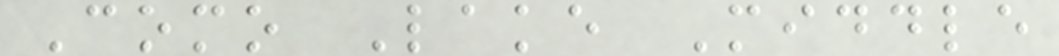Como Lake Middle
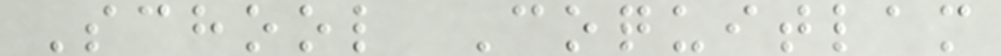School Coquitlam
